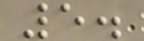5.
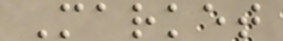Market
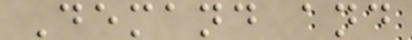Demand and
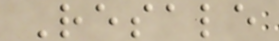Resale
